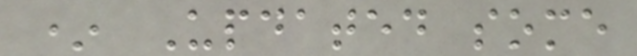* Updated some
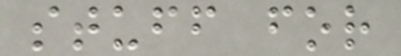stuff for
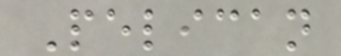Pelican
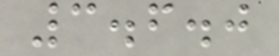3.6.0
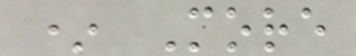* More
